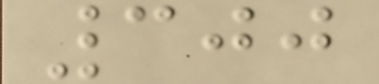300
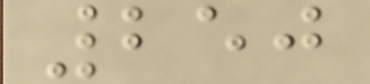250
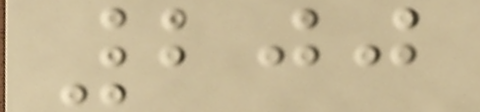200
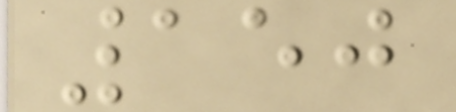150
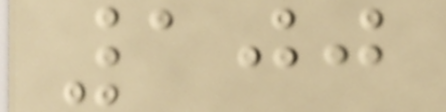100
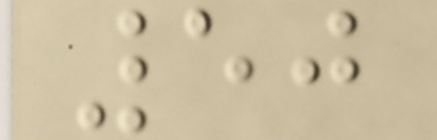50
